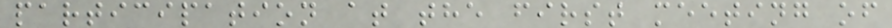participation at the first meeting of
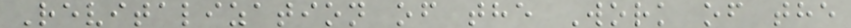Revitalization of the Work of the
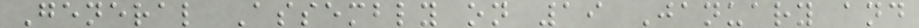General Assembly on 19 January and
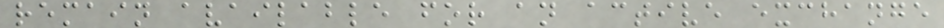remain available for an active exchange
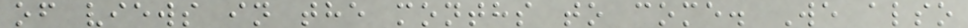of views in the months to come. We also
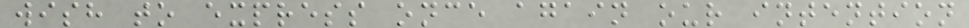wish to express once again our intention
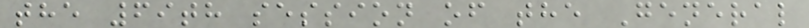the 69th session of the General
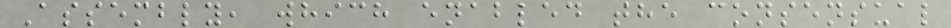Assembly, which enabled the consensual
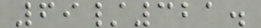69/321.
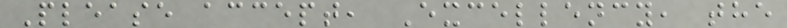Please accept, Excellency, the
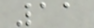11
